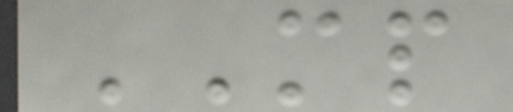MP
